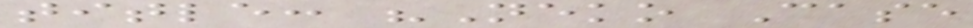title: "Neko Case
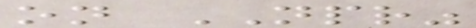on NPR"
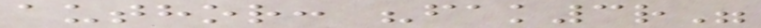author: "fak3r"
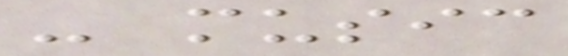- music
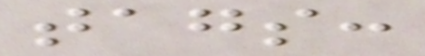tags:
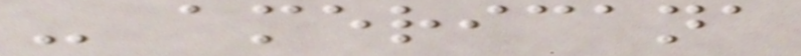- americana
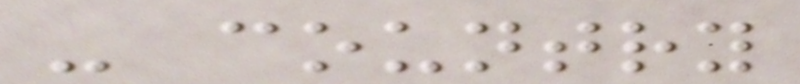- country
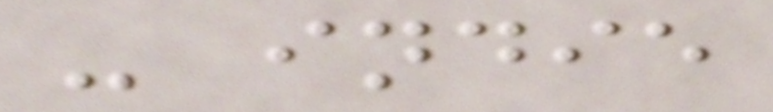- indie
